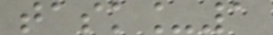task_1
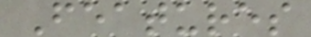Features
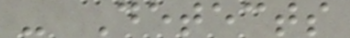- Detects
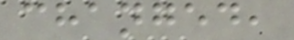changed,
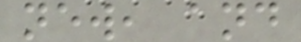new, and
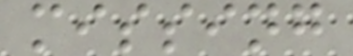missing
